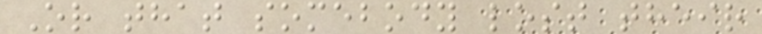Or that somebody lost their
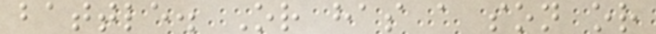battle. Or has a son or
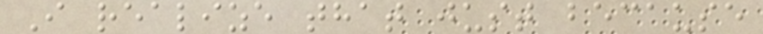I realize that just because
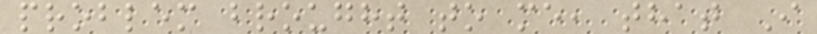problem brought to me, that I
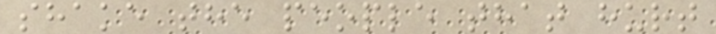shake the people that hurt
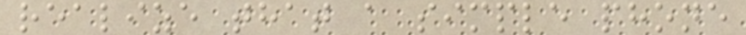realize that a simple phone
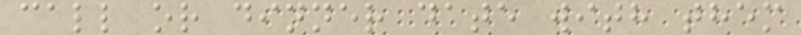call or dinner date with them
